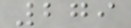279
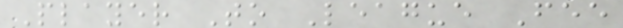Player To League Fee
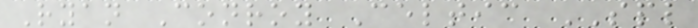Ryan Conroy Celtic SPL
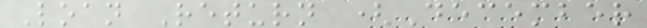Loan Return (December
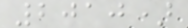2010)
